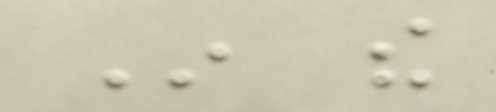In the
